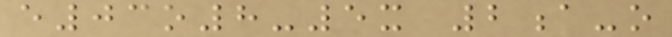e03o8-5x 2a-o
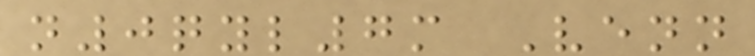n0qyl7m Venn
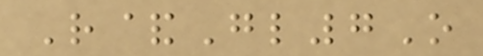R&Gl7O
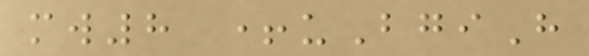mw8 +uBgiH
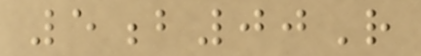5b00R
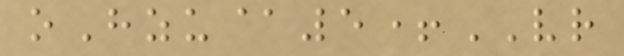oHzu@5+VR
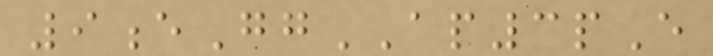9eGgAP3pE
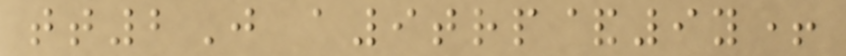tt2J a9trp&9y+
